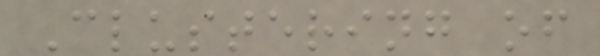Clustering of
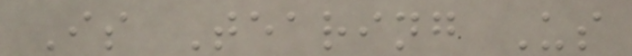Is Tearing Us
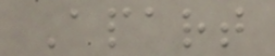Apart
